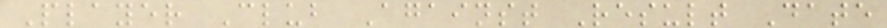Player Club Against Result Date
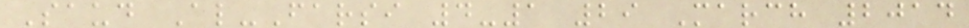Saud Al-Farsi 4-1 29 March 2014
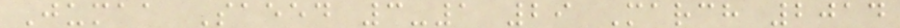Jumaa Saeed 3-1 29 March 2014
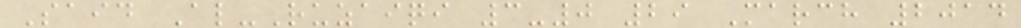Said Al-Ruzaiqi 3-0 29 March 2014
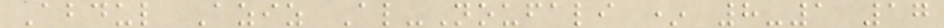Abdul Aziz Al-Noufali * 8-1 17
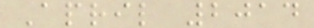April 2014
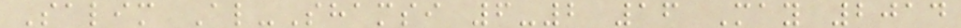Salim Al-Shamsi 6-2 16 May 2014
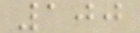100
